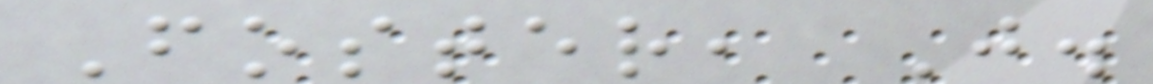Foster, J.
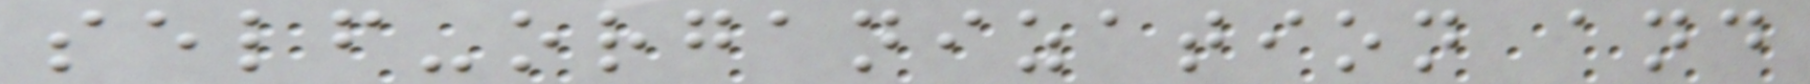self-organization and
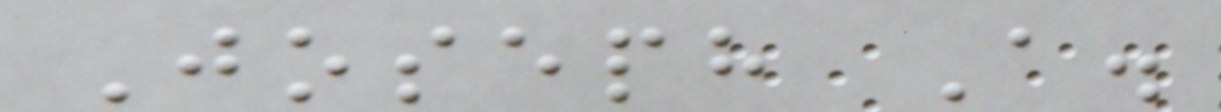Joseph A.
